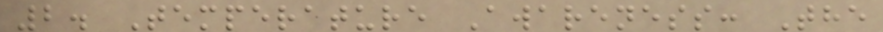2. Temperature Awareness: The
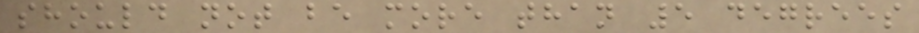should not be more than 5 degrees
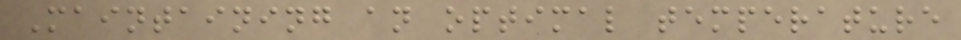Maintaining an optimal temperature
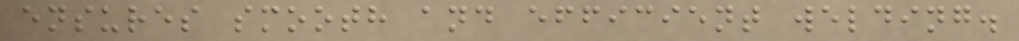ensures smooth and efficient welding.
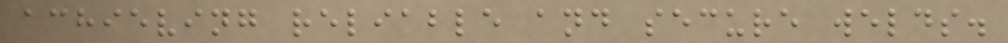achieving reliable and secure welds.
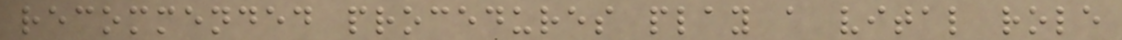recommended procedures play a vital role
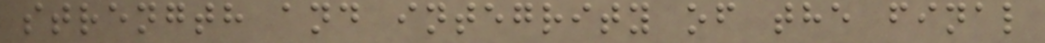strength and integrity of the final
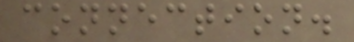connection.
